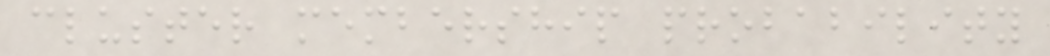cluster membership probability
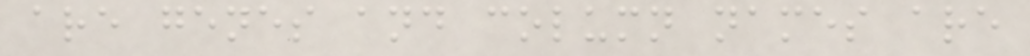are genes and column names are
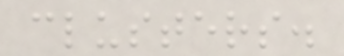clusters.
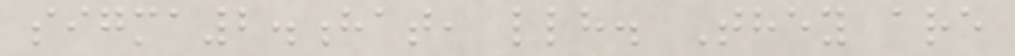sigma2.hat, llh. They are
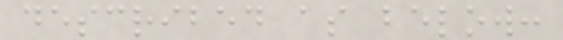described as below:
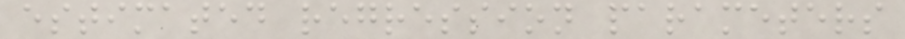estimated regression parameters
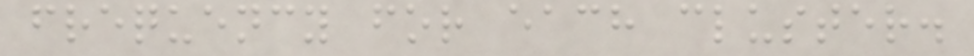frequency for each cluster.
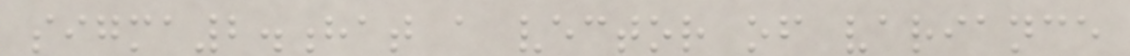sigma2.hat a vector of variance
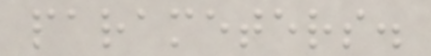parameters.
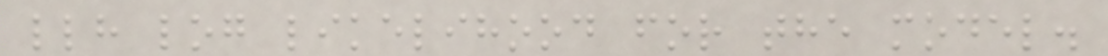llh log likelihood for the model.
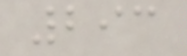293
